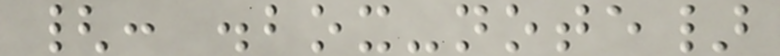{: .box-note}
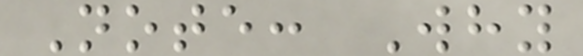Note: Why
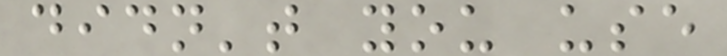didn't you use
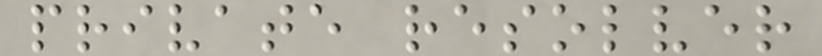private resolver
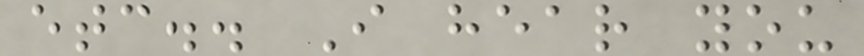etc.. I hear you
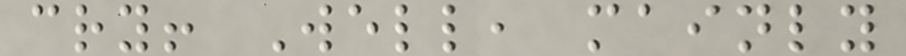cry! Well, mainly
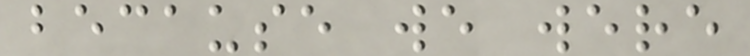because we were
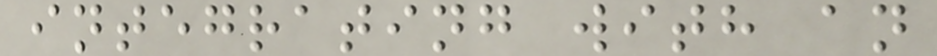integrating with an
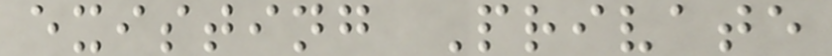existing Private
